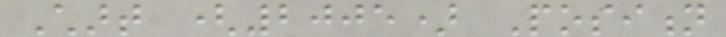Chart (2005) Position
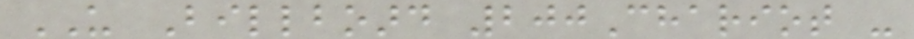US Billboard 200Chariot -
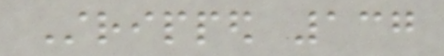Stripped 137
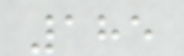185
